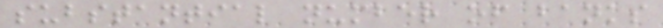substantial number of banks
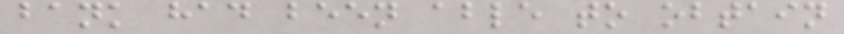bank had been able to obtain
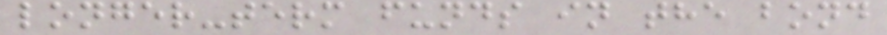longer-term funds in the bond
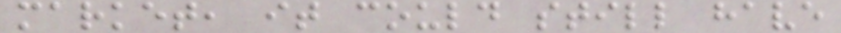market, it could still have
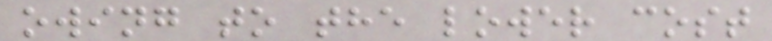owing to the lower cost
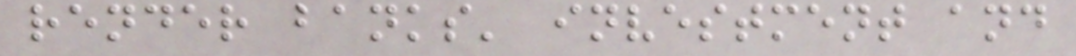render banks' investment and
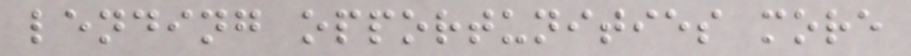lending opportunities more
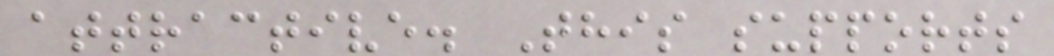attractive. This supports
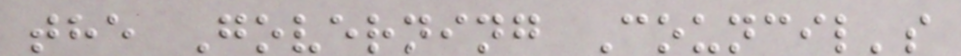the Governing Council's
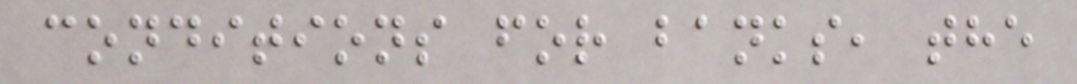conditions for banks, the
